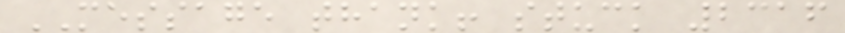MESSAGE thank! stuck 2316
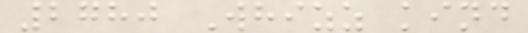2780 Whizz kind
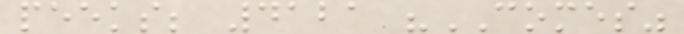peeks; 4121 "COMES"
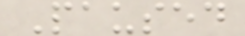Paused
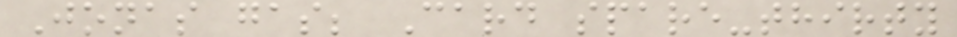Jonas gas; Card spare-thirty
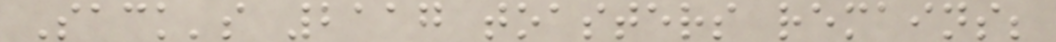Sack's 2117 toasters remains;
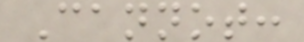Cannot:
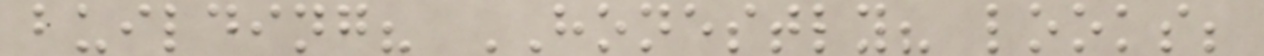building? HONESTLY? looks;
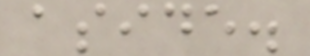aside.
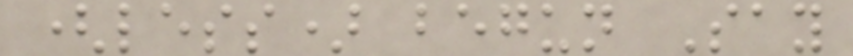(less) begun Say
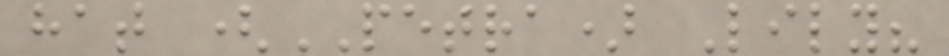hat (PETRA) Lily?
